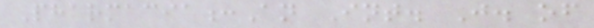Pharmacia:An Int. J. of
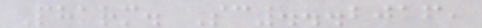Pharm. Sc...2016,
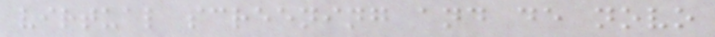virtual screening and de novo
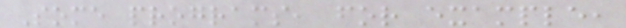Some programs, for example,
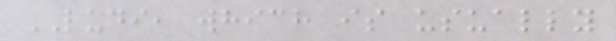LUDI, which is usually
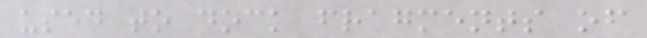used to dock fragments of
